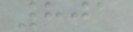801
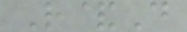R&D
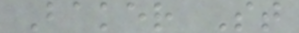Baker St
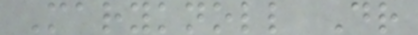Maryknoll Dr
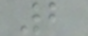2
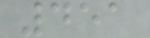451
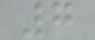7
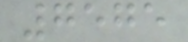7575
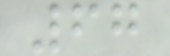67
